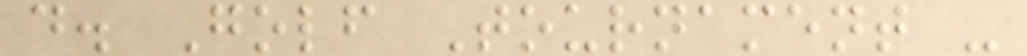d. Golf Tournament -
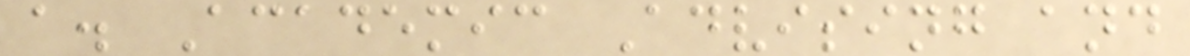a. Academic Advising and
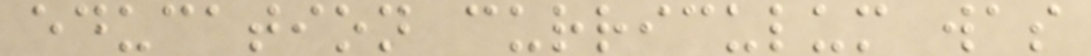education curriculum was
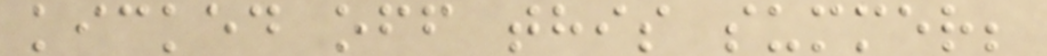kicked off this summer;
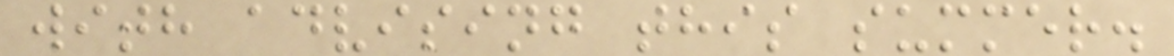with advising this summer.
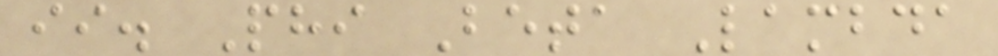ii. Phi Beta Lambda
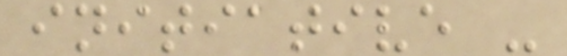initiative -
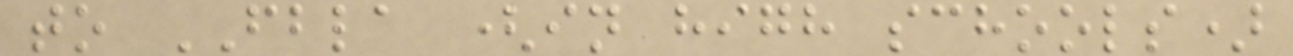to FBLA (in high schools)
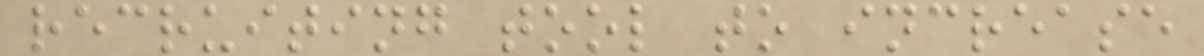recruiting tool to increase
